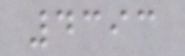4393
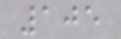105
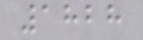1828
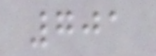701
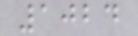1024
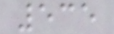535
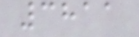3811
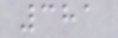381
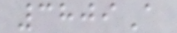3809A
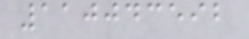110043592
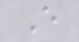E
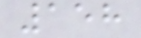158
